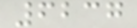6237
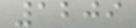1209
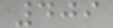409
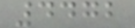4472
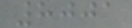8001
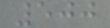500
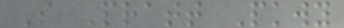S Pratt Pkwy
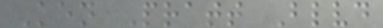Ken Pratt Blvd
